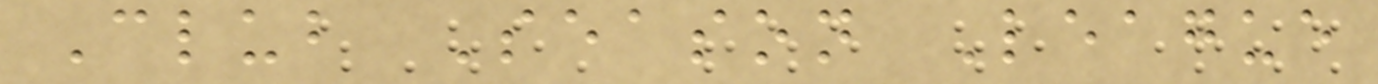Club Season League
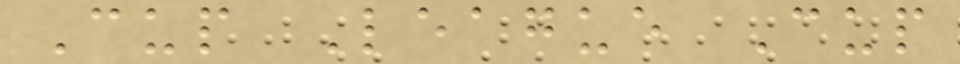Cup League Cup
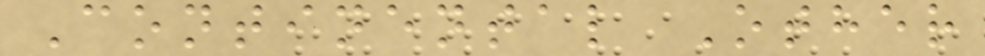Continental Other
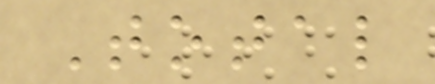Total
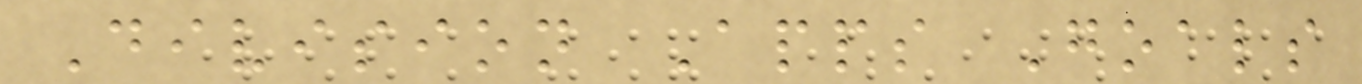Division Apps Goals
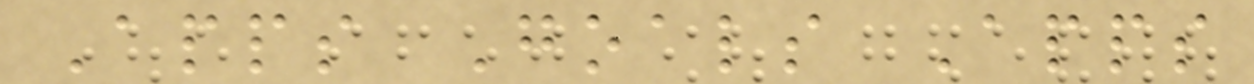Apps Goals Apps
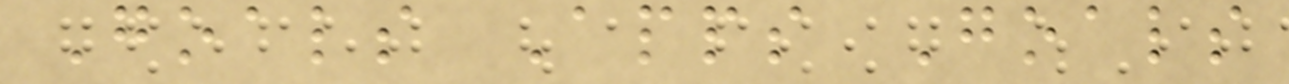Goals Apps Goals
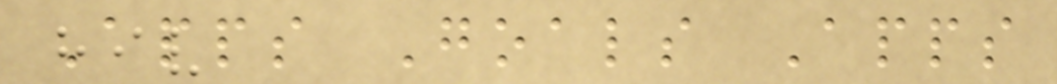Apps Goals Apps
